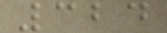324
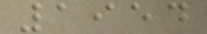1954
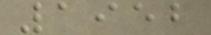1952
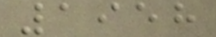1958
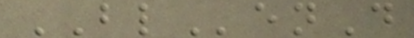BLenD
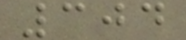304
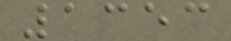1353
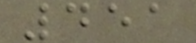451
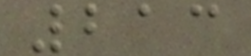213
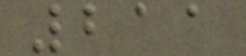211
